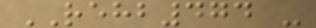REHB474 -
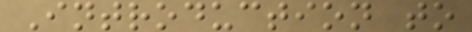Introduction to
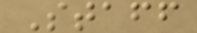Staff
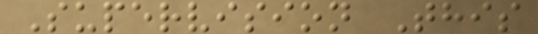Supervision This
